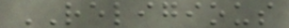RELIGIOUS
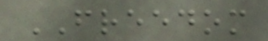FREEDOM
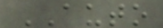AUTO
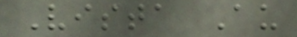Vista Au
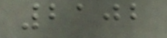2102
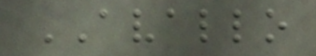AVALLO
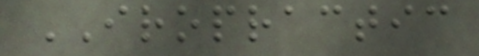IROPRACTIC
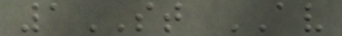1ST AV
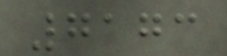7173
